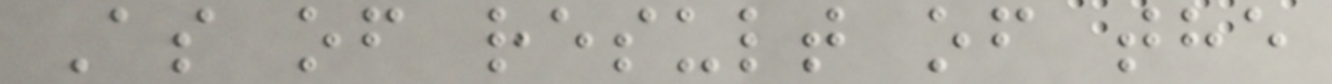As of result of the
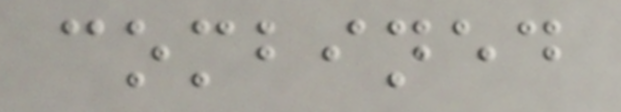combined
